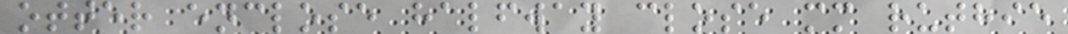otter enclose halfway close mm ruthie
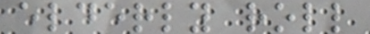elderly roll
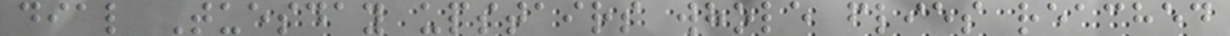dial Tuesday upstairs whole flies reached
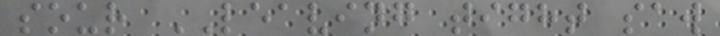sour LEAVING tight saw
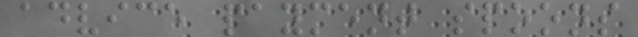advice payment spoons
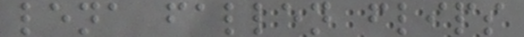lena fallen flips
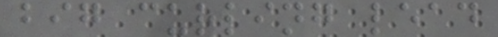big curling lead
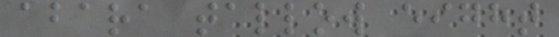abara tallow eight
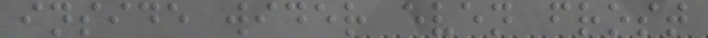inside wider even frost
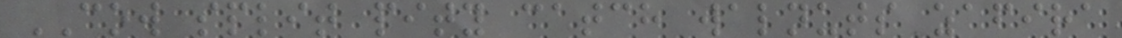COW split pity catch walnuts zafira
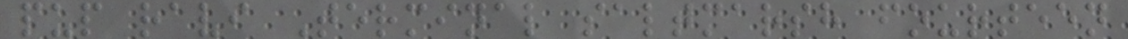pup ravi Terminal saltmarsh fourteen
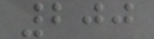200
